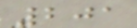201
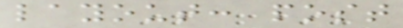layout: post
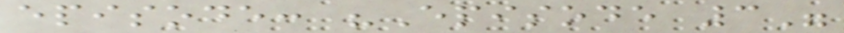episode: "Episode 3"
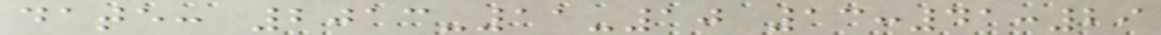date: 2013-11-10 13:41:29
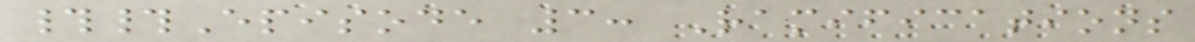##Episode 3: Ramifications
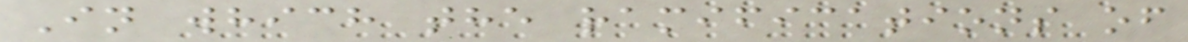In which the ramifications of
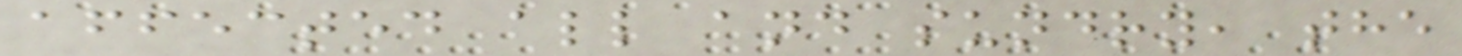affected all and sundry, the
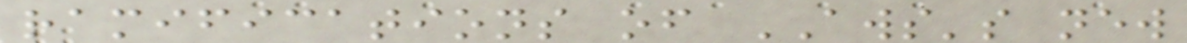ramifications of AWS's new
